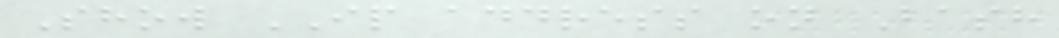Show IP address on Bash
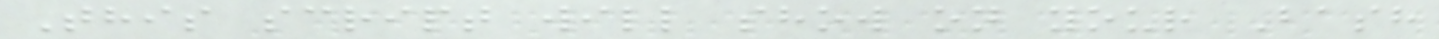This script will show on your Bash
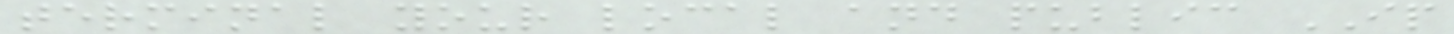terminal your local and public IP
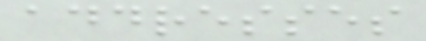addresses
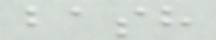bash
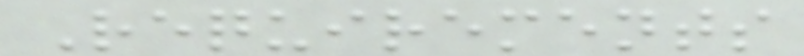Requirements
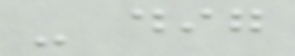- dig
